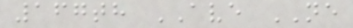167th AVE NE
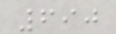690
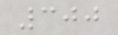300
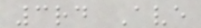3rd Ave
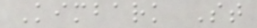Kimbark St
